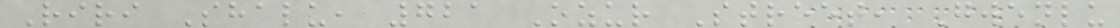Riri Shalu, 721 Ozur Street, Gwenlu
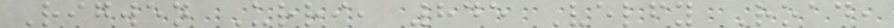Rigwen Urri, 845 Velfy Road,
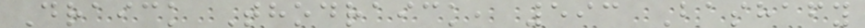Draick Thodraick, 593 Bashafy
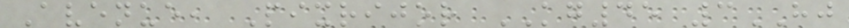Avenue, Pixrijor KG45 3HJ
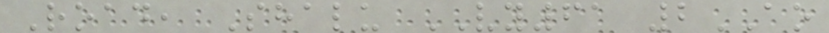Road, Shalu VY61 2AO
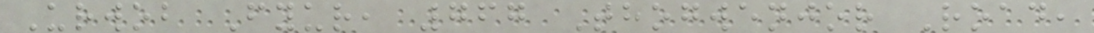Urwob Fyur, 767 Thogwenjor Road,
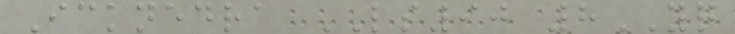Icknedra LS90 8YQ
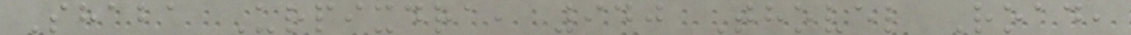Shaba Urpixdra, 940 Thovel Road,
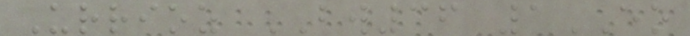Urrioz BW36 1EO
